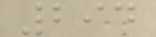294
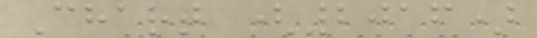Chart (2016)
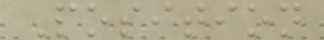Position
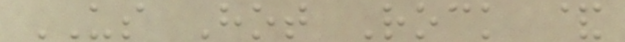US Hot Rock &
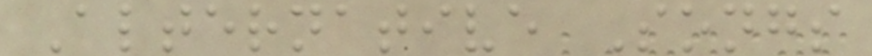Alternative Songs
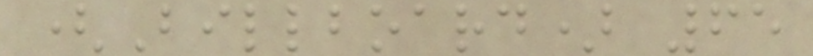(Billboard) 65
